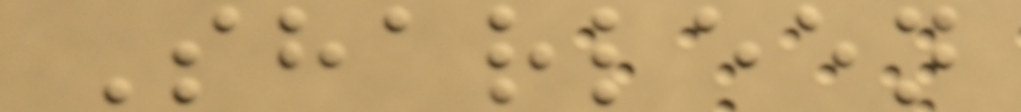Sharleen
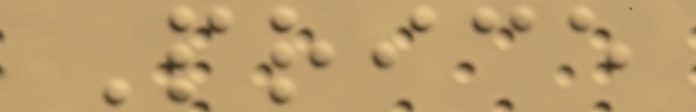Price
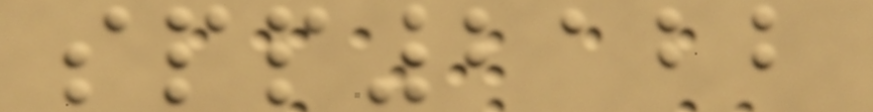spp2122
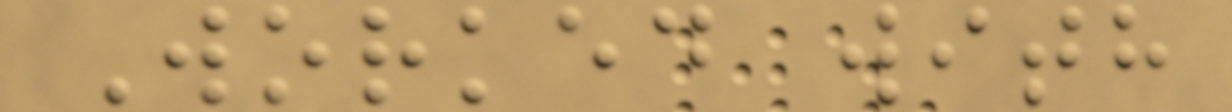Worked with
